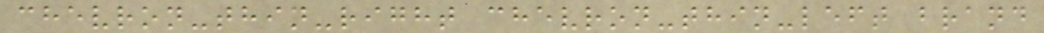chevron-thin-right chevron-thin-left brand
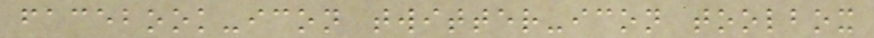facebook-icon twitter-icon toolbox
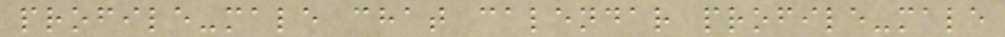profile-male chat calendar profile-male
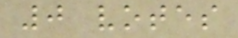0 votes
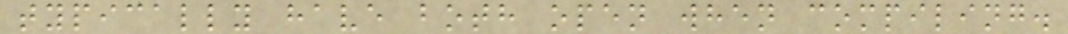typically have both open when compiling.
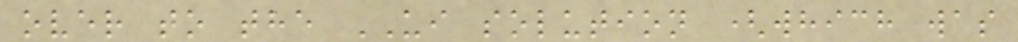over to the UI solution (which was
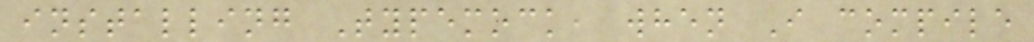installing Typemock, when I compile
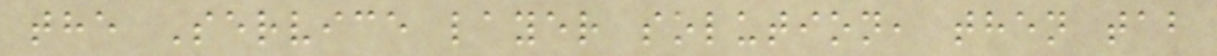the Service layer solution, then tab
